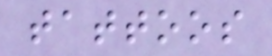tattoos
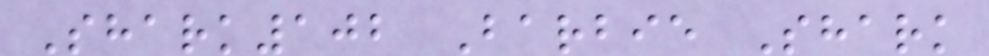Shark102 Barbie Shark
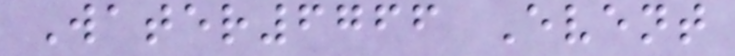Water6766 Event
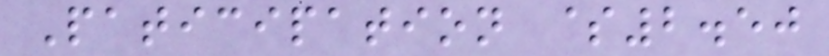Paticipation $2.50
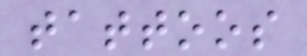tattoos
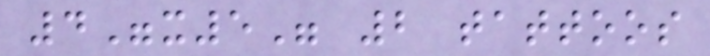4"x5" 2 tattoos
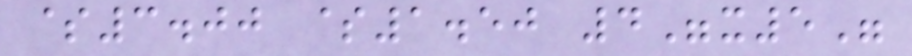$3.00 $1.50 4"x5"
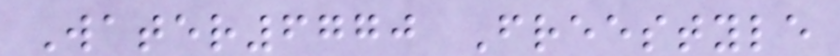Water6770 Freestyle
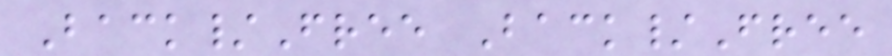Back/Free Back/Free
